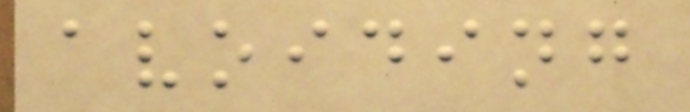avoiding
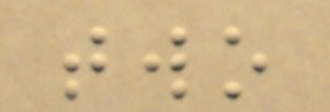two
